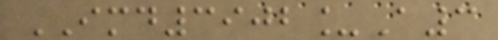IMD3902_A3
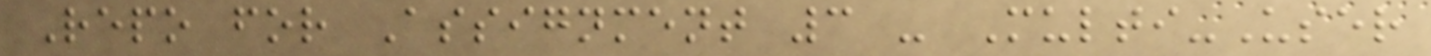Repo for Assignment 3 - Multi-User
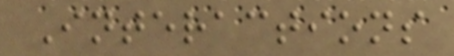Interactions
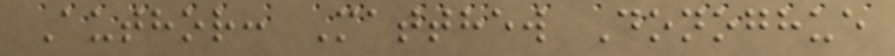Author: Matthew Donoghue
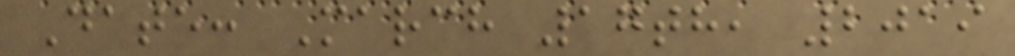Date: March 17th, 2019
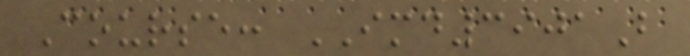Course: IMD3901B
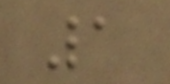1
